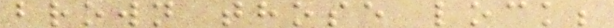brown those lock;
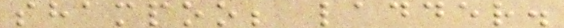shampoo; ladder.
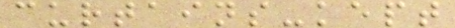curtains-kept
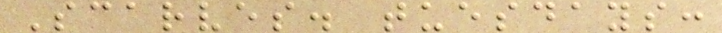Scarves. tuesdays:
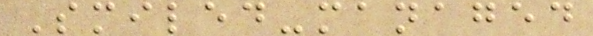Smiled-managed
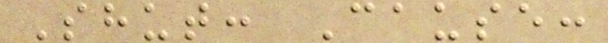Shut: Cause:
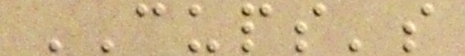CUPS's
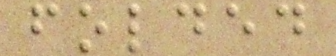folded
